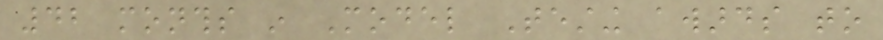42 months in Model Testing awards to
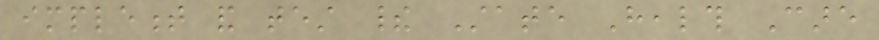implement and test their State Health Care
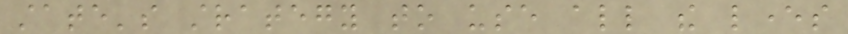state's strategy to use all the levers
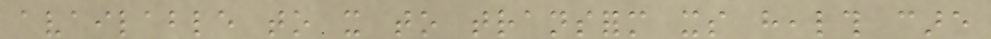available to it to transform its health care
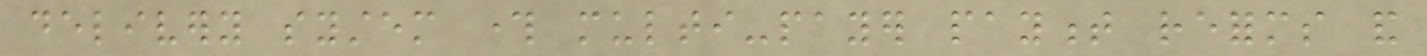delivery system through multi-payer payment reforms and
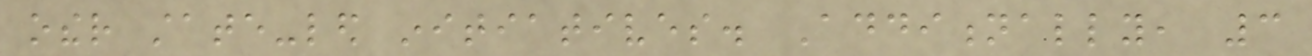other state-led initiatives. Additionally, 3
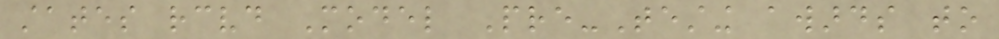states received Model Pre-Testing awards to
